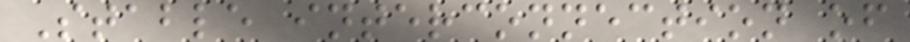Stable interconnection of
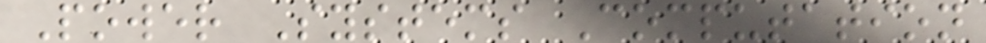Power Systems Computation
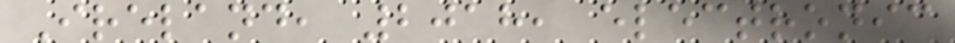Ireland, 2018, electronic
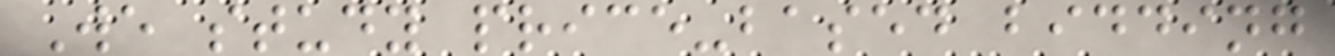We study price-based bidding
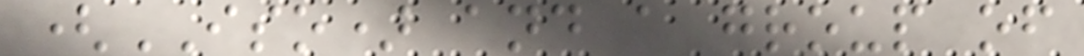(ISO) and a group of
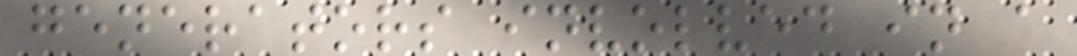generators involved in a
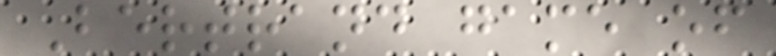Bertrand game of
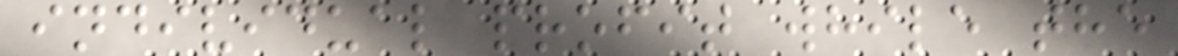individual profit while the
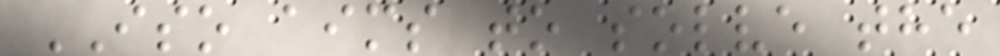ISO aims to solve the
